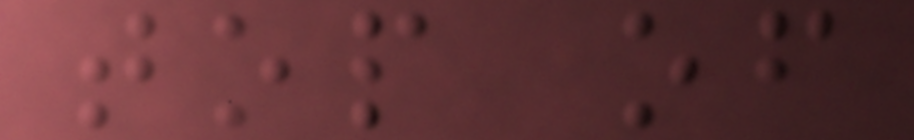top of
